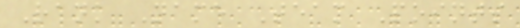Rank Name Team Points
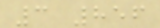3 856
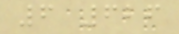6 626
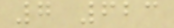7 623
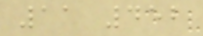11 452
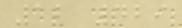12 429
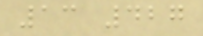13 427
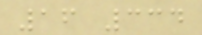16 334
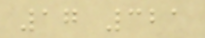17 321
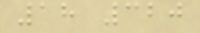18 320
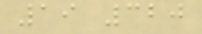19 320
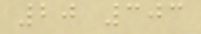20 303
